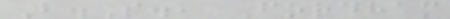B.S., Fordham
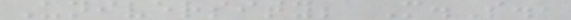University; M.S.,
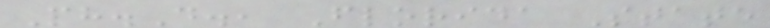Ph.D., Florida State
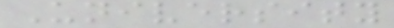University
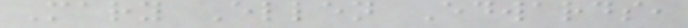Mary Ellen Edwards,
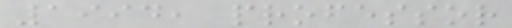1994, professor
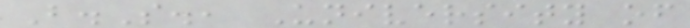B.S., University of
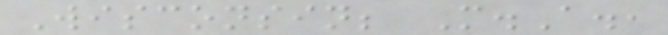Wisconsin; M.A.,
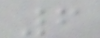6
